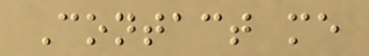Contact me
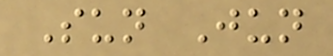Sun Jun
